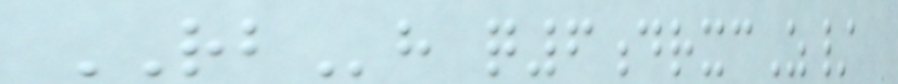RBh q6drxcZ/
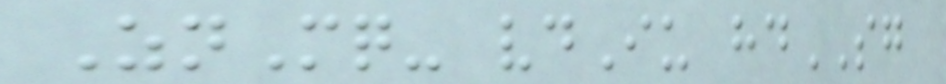ZnMq- vdIu hdSG
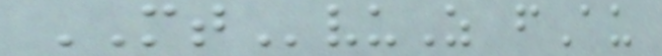MTvuZ fAu
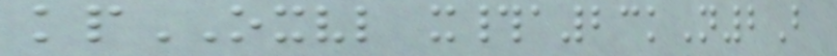kpOXVL x#a23kN2B
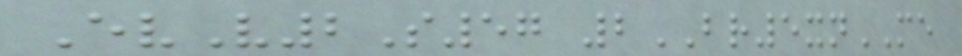EvV2S57 2BR5xnME
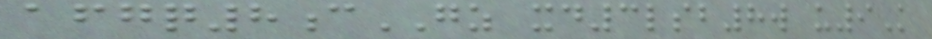afgq8cGZ xd3lsb8w u9K
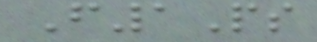F1Ps
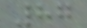87
